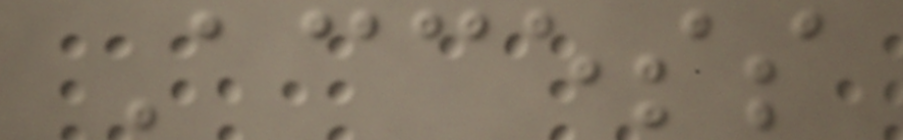Access
